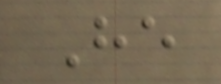He
